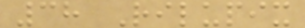38 Rilupix
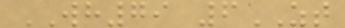WH79 6ZT
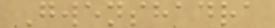Gwenshadra
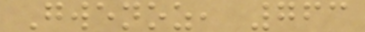Gwenoz, 763
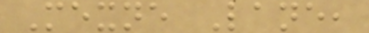Mexne Lane,
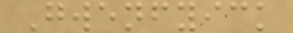Gwenfyick
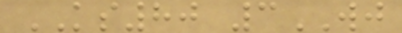KS80 3WJ
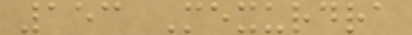153 Mexurdra
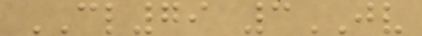CL79 3JV
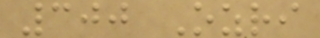300 Ozri
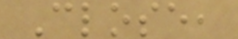Close,
